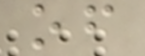of
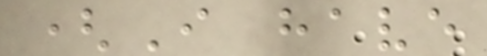(I have
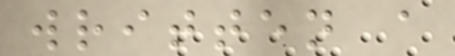written a
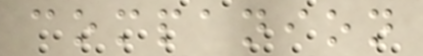companion
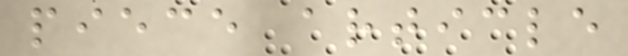piece article
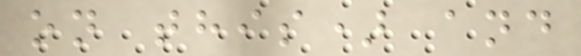on this) and
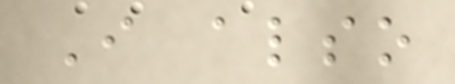I also
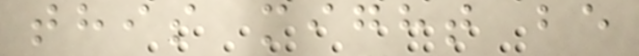this might be
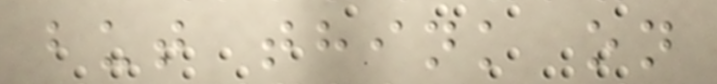but think on
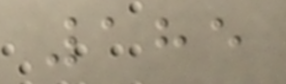185
